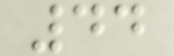44
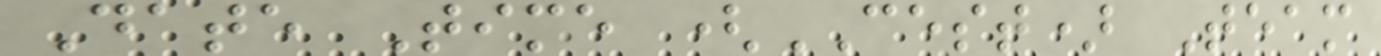Date Time (CEST) Team
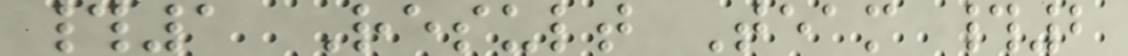#1 Result Team #2
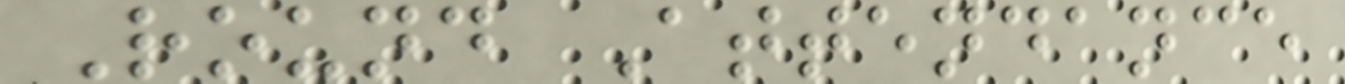Round Attendance
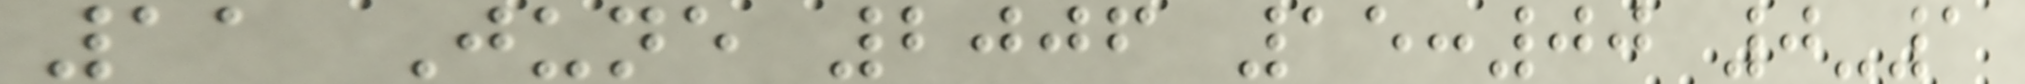11 June 2006 15:00 0-1
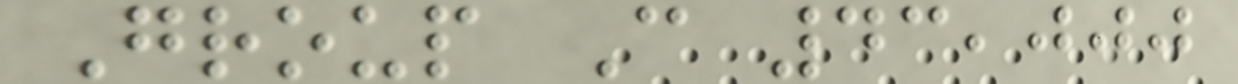Group C 43,000
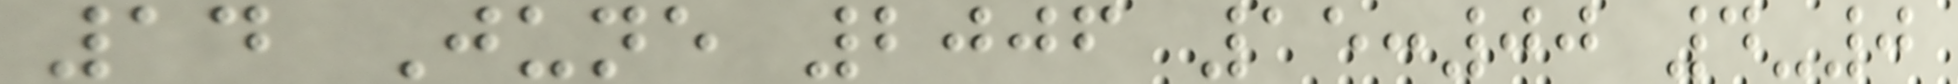14 June 2006 15:00 4-0
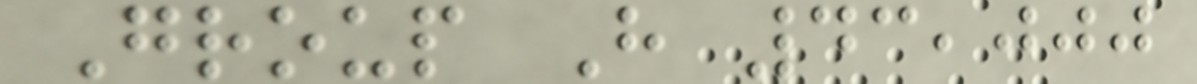Group H 43,000
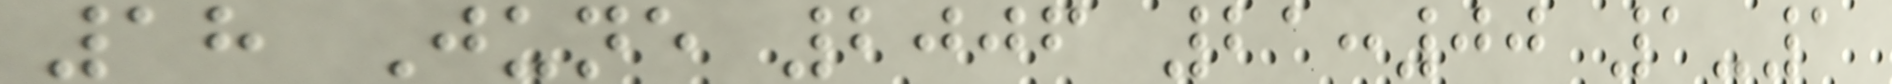18 June 2006 21:00 1-1
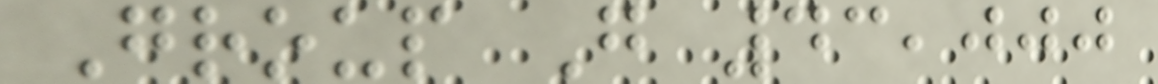Group G 43,000
